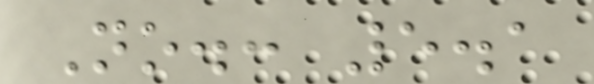No.: 5.1
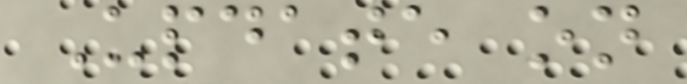Update on
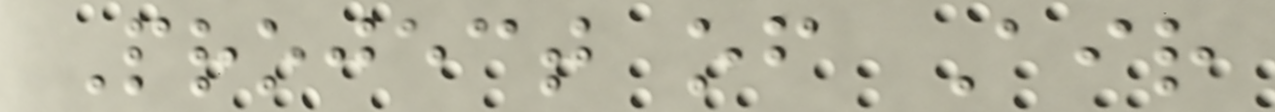Project of Air
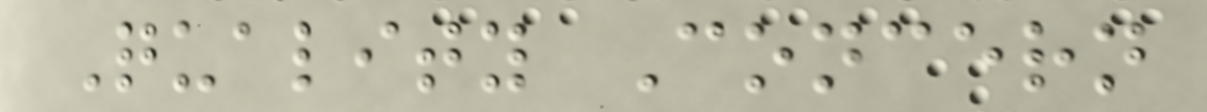Quality Concern
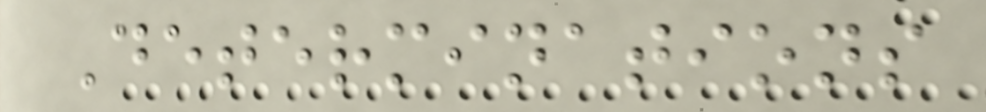Determinations
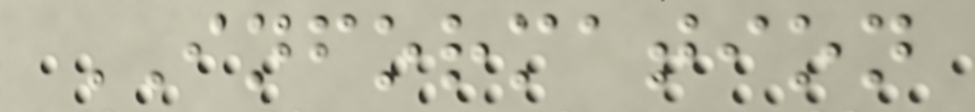INFORMATION
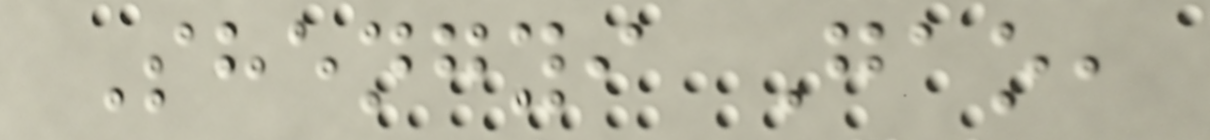Shengyi Gao,
